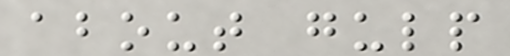about gulp
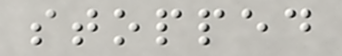stopped
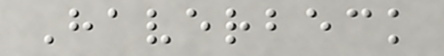Haverbeck
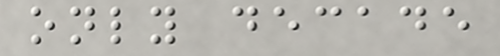only decade
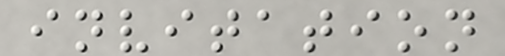invitation
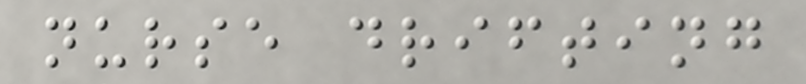nurse drifting
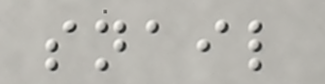snail
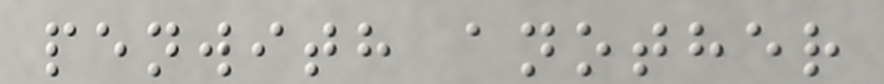penwith another
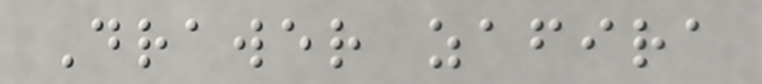Drawer zafira
